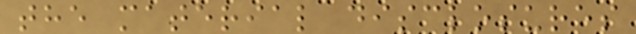the material disclosures
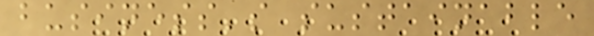business's sustainable
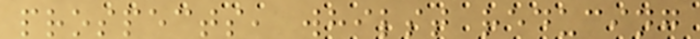prospects, whilst reducing
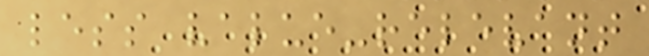less value-relevant
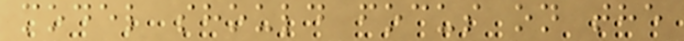model should focus on the
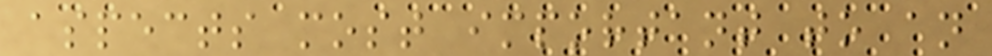aspects most important to an
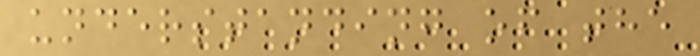understanding of the
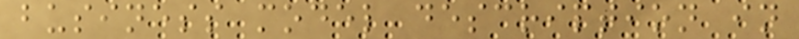business model description in
